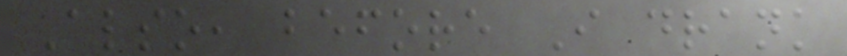Also, before I drank
